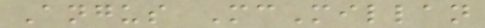Angus McMillan
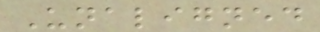Unaligned
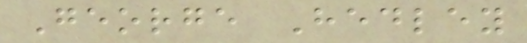George Hedley
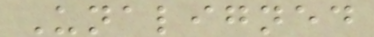Unaligned
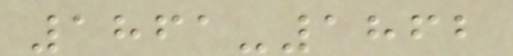1861-1862
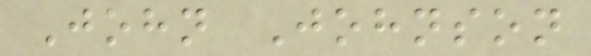John Johnson
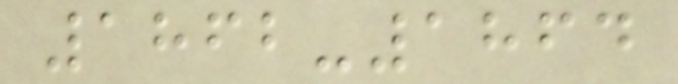1862-1864
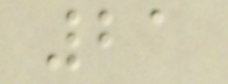21
